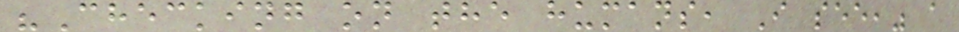"Checking on the humans, I see," a
